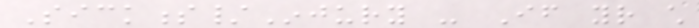Sickness/Injury - If your child
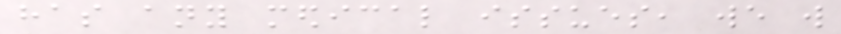has any medical issues, we will
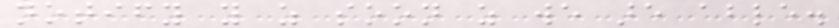notify you as soon as we are able.
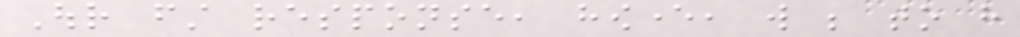Our first response, however, will be to have
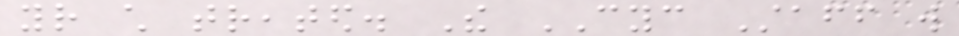your child treated. The CYC Staff will
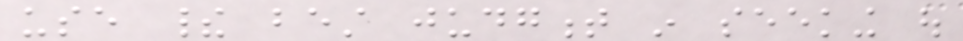use their best judgment in seeking out
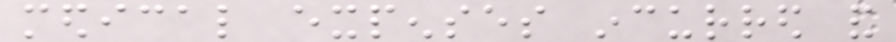medical expenses incurred and
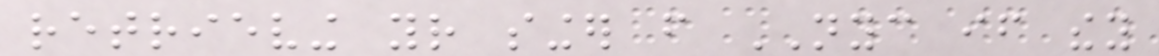retrieving your singer from NYC if they
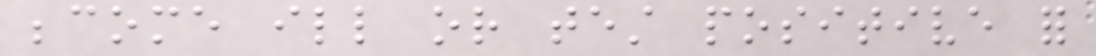become ill or test positive for
